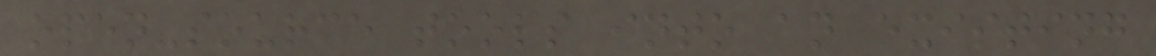open-source tools into an existing
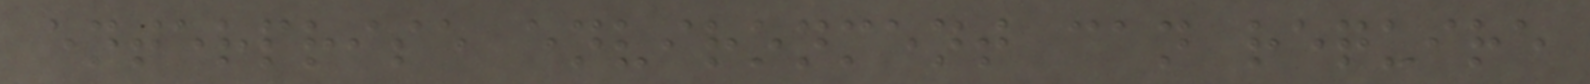enterprise environment can require
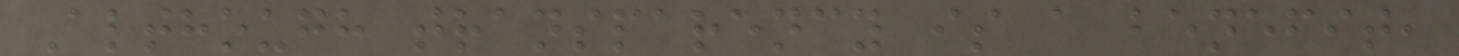Although transparency is a benefit,
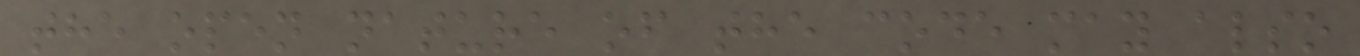the open nature of the code may also
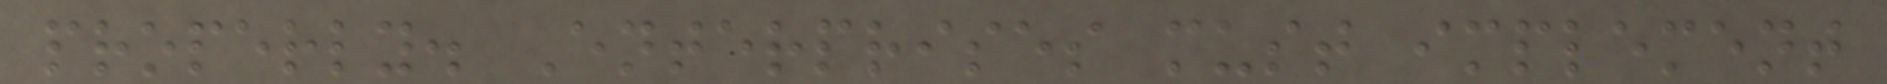properly. Enterprises must implement
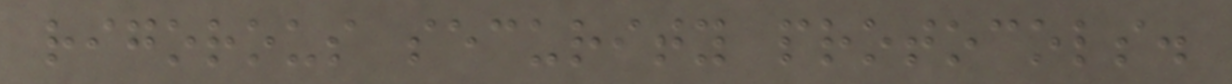rigorous security protocols.
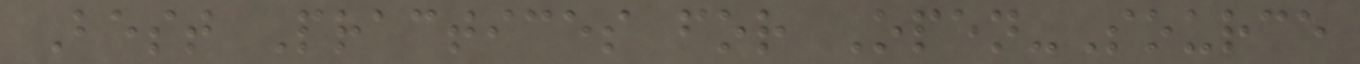Best Practices for Open-Source
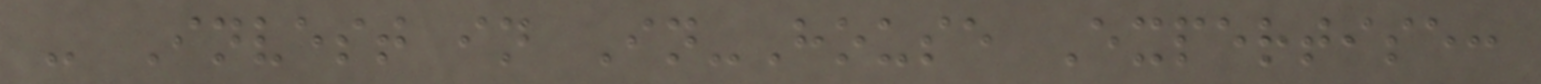- Invest in In-House Expertise:
